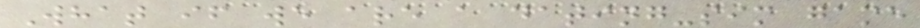What if we are a dating-sim game
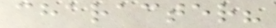character?
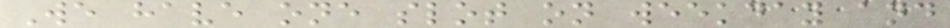We have one slot on weekday and
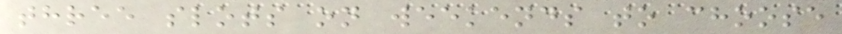three slots on weekends to choose
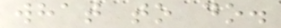what to do.
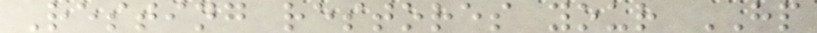Resting restores your HP
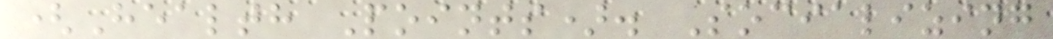(Health Points). Socializing
